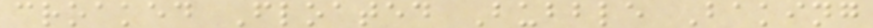croaked Floated Bubble Baking
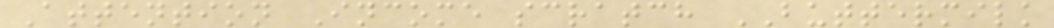Attention Income scratch BUTTERMILK
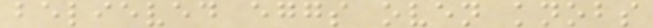believed eggs oven knobs
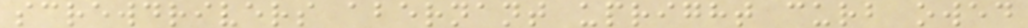screwdrivers abernant upright curb owed
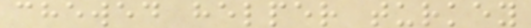chewed helper turkey
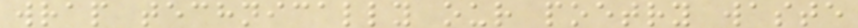wrap technically our poetry waste
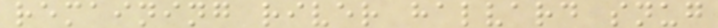remaining river halvard snug
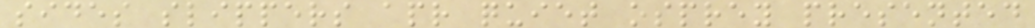sides slippers apr quiet osprey presented
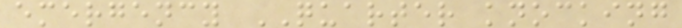emergency QUARTER knocking
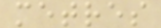metres
